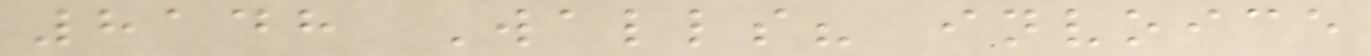8148 Walls? invoice
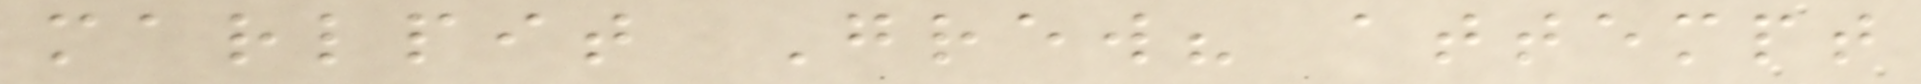marlpit Grew? attempt
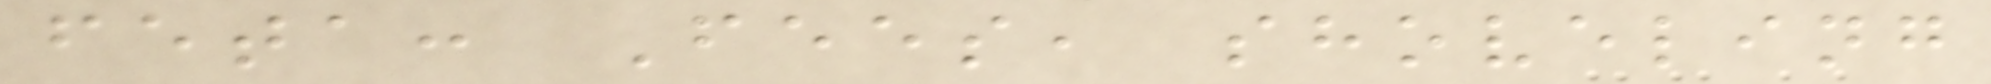feta: Fees, shoveling
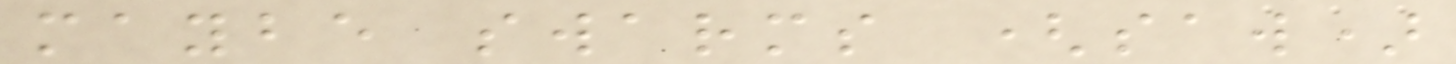maybe swarms (saw)
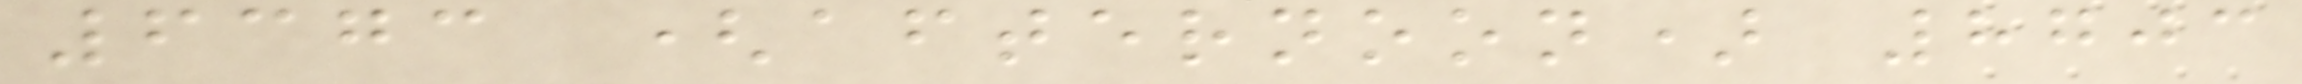6373 (afternoon) 8703
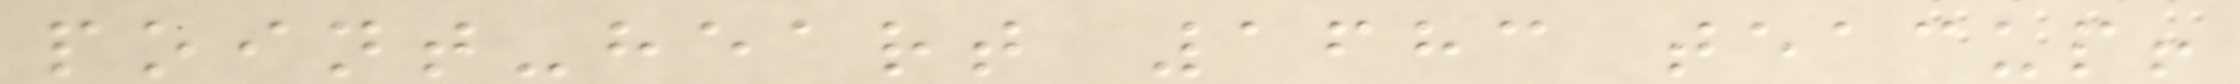point-heart 1683 teacup!
